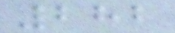282
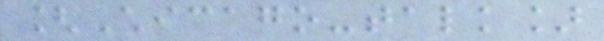[Chicago-talk]
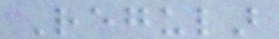Regular
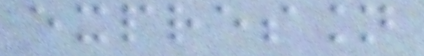expression
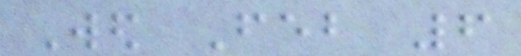Wed Feb 6
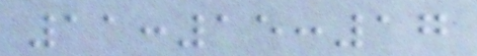11:15:17
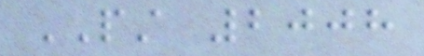PST 2008
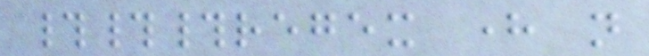###regex here not
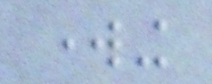working
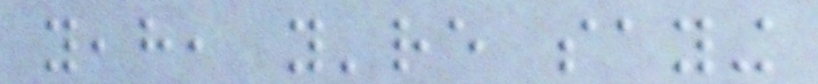yeah, you're saying
